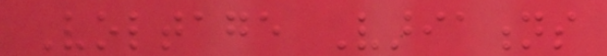Voltage Variations
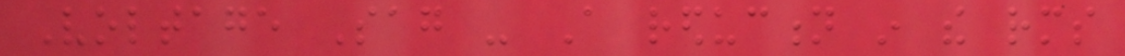Voltage Sag - A reduction in the rms
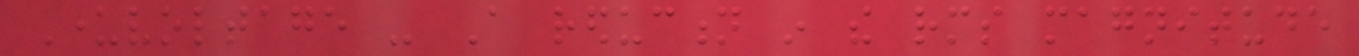Undervoltage - A reduction in the rms magnitude
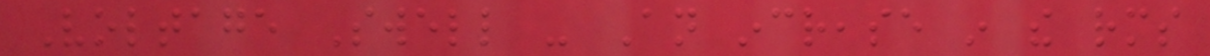Voltage Swell - An increase in the rms
